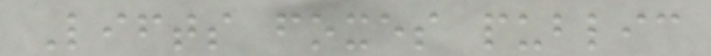Lifts foxes public
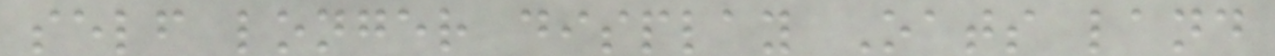self longer display Oats land
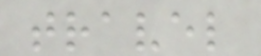travel
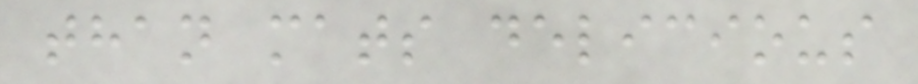than mats delicious
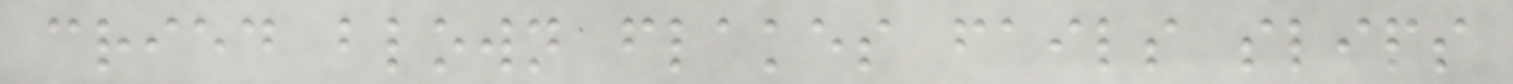cried blown flakes fails slips
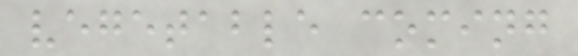vegetable coming
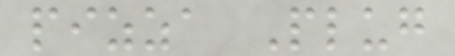pizza Plug
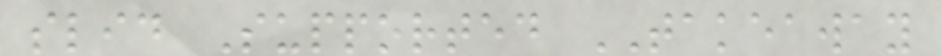slid Supported TAKEAWAY
